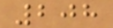208
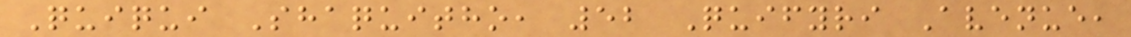Quiqui Shaquitho, 52 Quifyri Avenue,
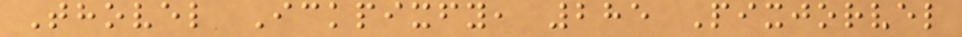Thovel Ickpixfy, 285 Pixjorvel
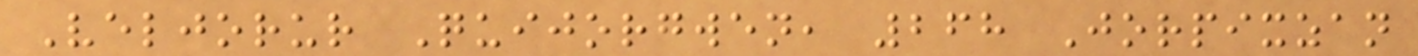Veljorur Quijorgwen, 268 Jorpixzan
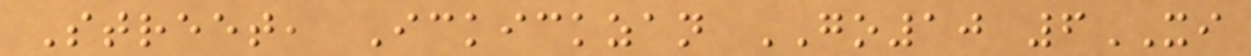Street, Ickickzan GO10 6XI
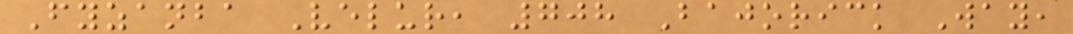Fyzanba Velur, 708 Bajorick Way,
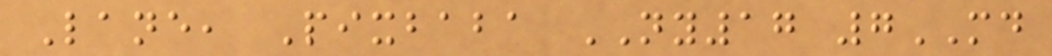Lane, Pixbaba NY17 7MD
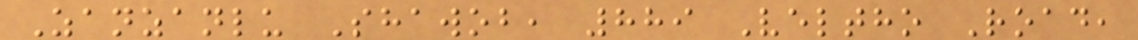Zanzanlu Shawob, 889 Veltho Road,
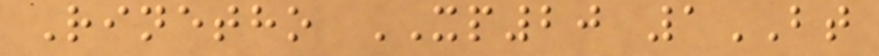Rinetho XP20 1BT
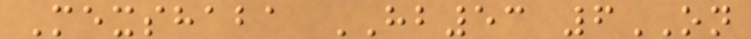Mexshaba HB53 6ON
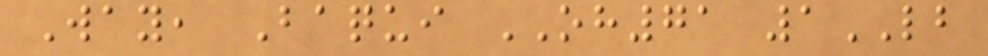Way, Baqui OH71 1LB
